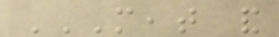MEAT AND
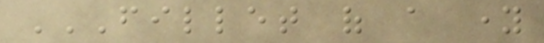FILLET OF A YOUNG
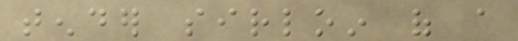tender sirloin of a
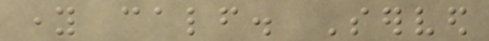young calf. Served
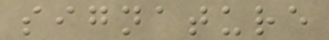signature
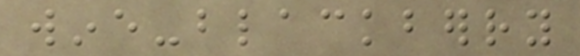wine-blackberry
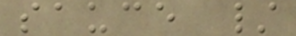sauce /
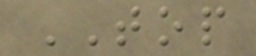TOP
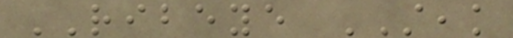RIBEYE STEAK
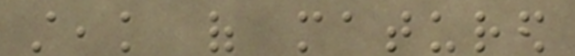steak of matured
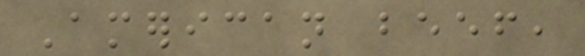American beef,
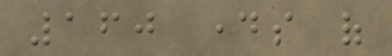160 days of
